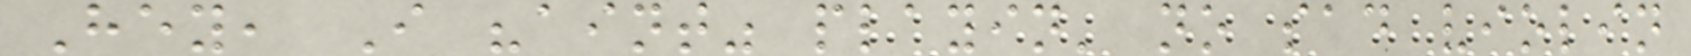Hey, I "aint" playin' no sad violin
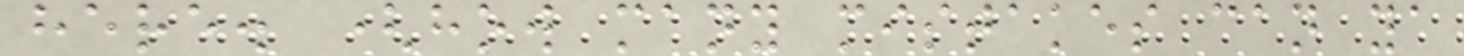here. (how many mistakes can ya
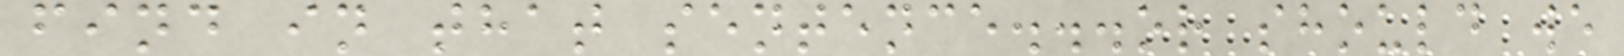find in that sentence...or should we
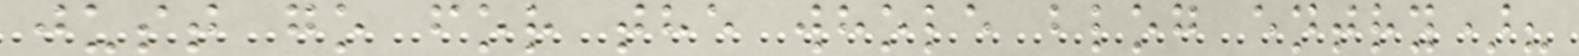just go for the whole blog entry)?
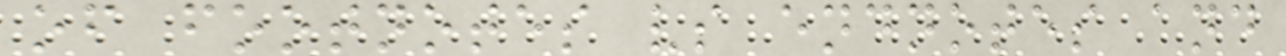of footnotes vs endnotes and
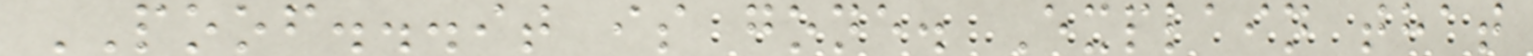POOF...it is gone. Explain that
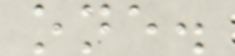one.
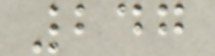247
